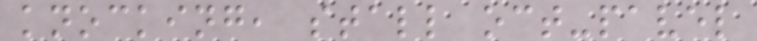knocking, stall oct-pavel
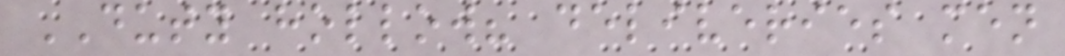DUTY hollow? deliveries men
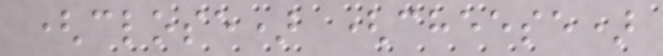(close) (cheese)
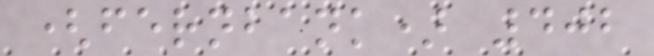(fernbank) 402
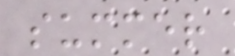summer
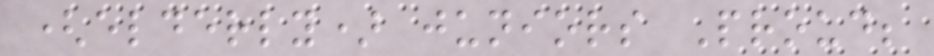(elderly) juniors Proud;
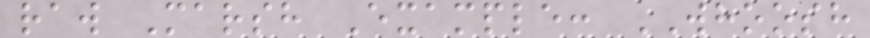raw Marsh Example: WHOOSH
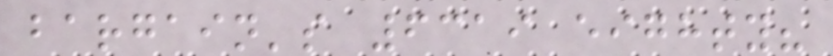bargain's 6319 eighty?
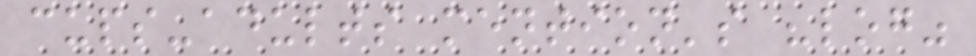cups-adults mention's "log"
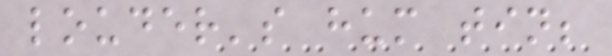louder's hum tin;
